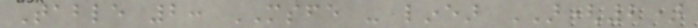Table 2: MSFE - linear AR(2)
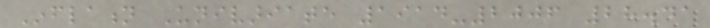Inflation Univariate 1914-2006 28.41
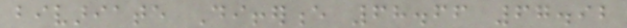bivariate Difference 68.66 67.92
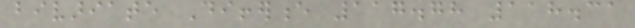bivariate Difference 117.78 118.31
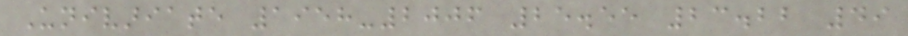Univariate 1958-2006 25.55 23.22 49
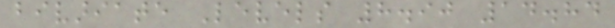bivariate Levels 8.90 14.84
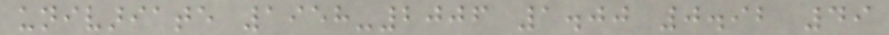univariate 1958-2006 1.00 0.92 49
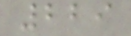229
